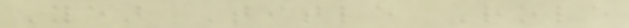Year Title Role
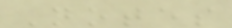Notes
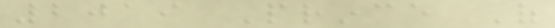2019 Prince Of
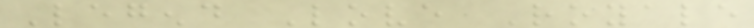Legend Love Royale
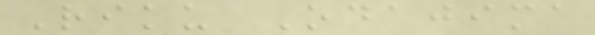Riku Odajima
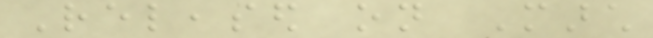Released on March
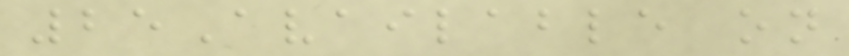25Available on
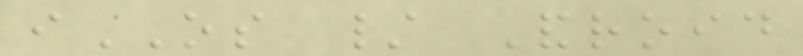iOS / Android
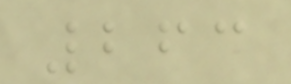263
